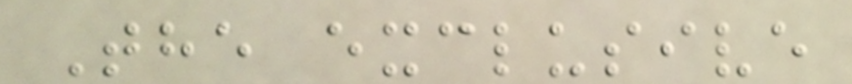The exclusive
